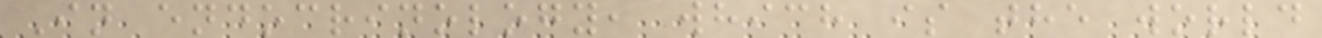In endocrinology, which is the world
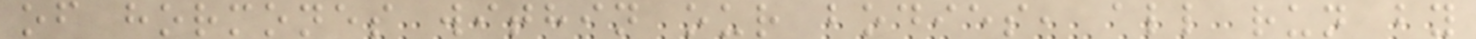of hormones within our bodies, all run by
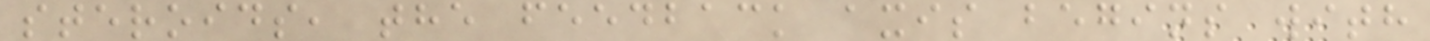steroids, the feedback axis begins with
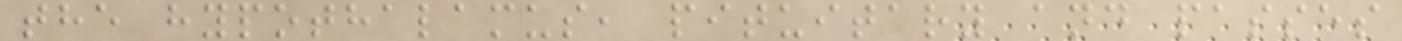the hypothalamus, pituitary and passes
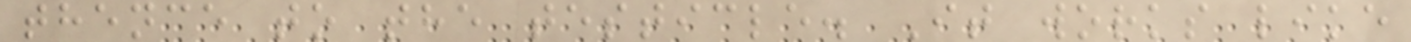thence to the testicle. It works like
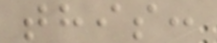this:
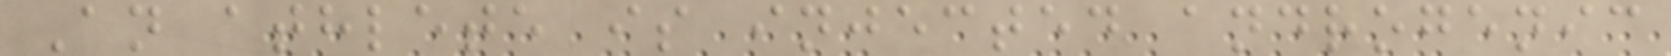An athlete is injected androgenic
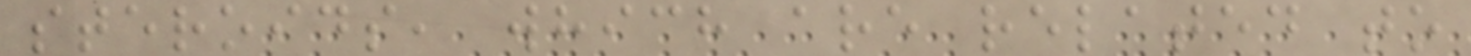steroids, which are related to
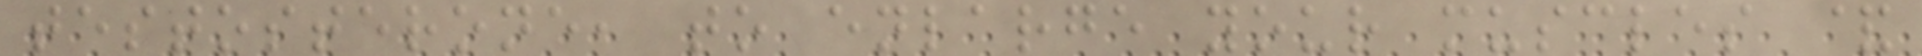testosterone, to enlarge your muscles &
